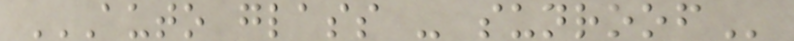AUTO GLASS - SUNROOF
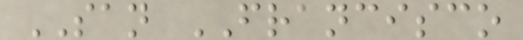SAN FRANCISCO
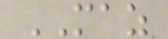MAZ
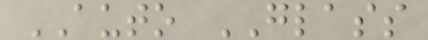AUTO GLASS
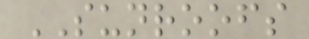SUNROOFS
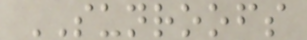SUNROOFS
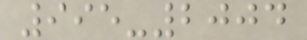995-2004
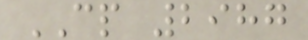CP 2987
